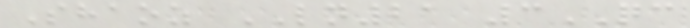Shaoz LN21 3QC
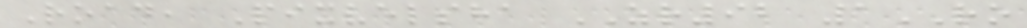Road, Pixvelsha ZR92 1RO
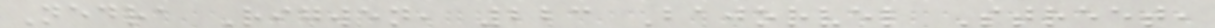Nedra Rigwen, 223 Bajorvel Street,
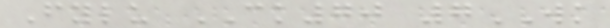Fylu CK70 7WK
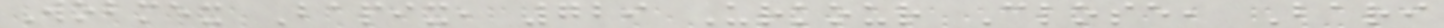Wobmex Bapix, 729 Urkour Close, Bari
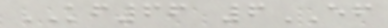KF66 6EF
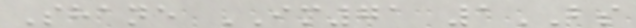Shane IM71 1BS
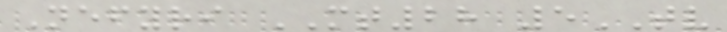Nefyri MT28 5TV
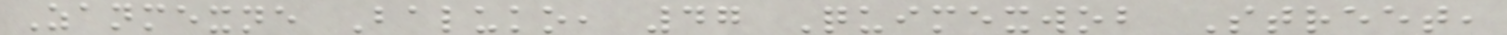Zanmexne Baluko, 47 Quimexwob Street,
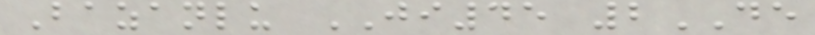Bazanlu JI45 2DE
